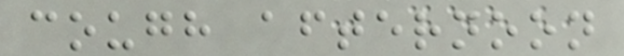cough afternoon
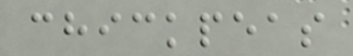chickpeas
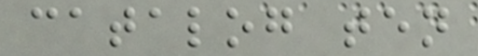catalog ten
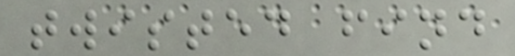twisted find
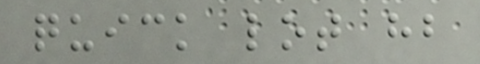quick lot hb
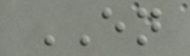EN
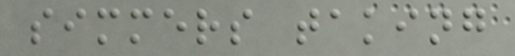simmers taking
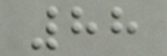88
